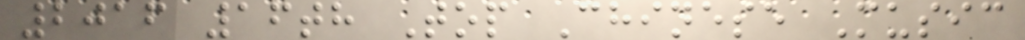2016 16th Top Chinese Music
